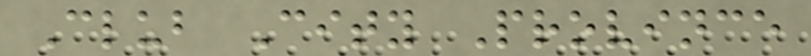Club City Province
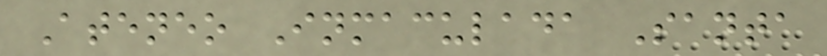Ateneo Inmaculada Santa
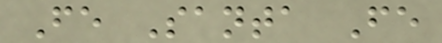Fe Santa Fe
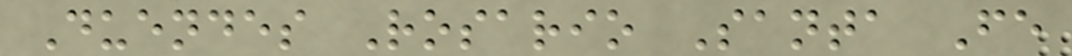Duendes Rosario Santa Fe
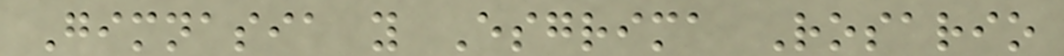Gimnasia y Esgrima Rosario
